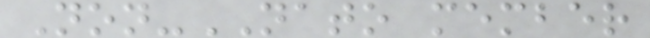Non-NATO member
